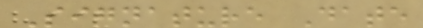Signature Date
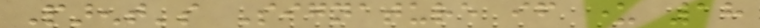Parent's Signature if under 18
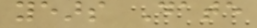years Date
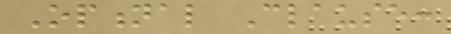Optional Clause:
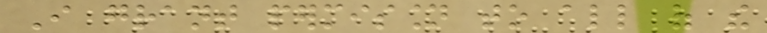I grant permission to all of the
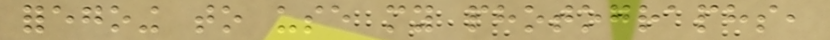foregoing to use my photographs,
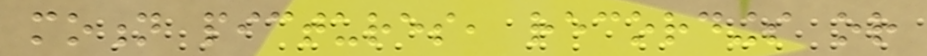motion pictures, recordings or
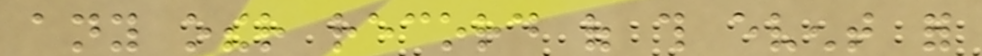any other record of this event for
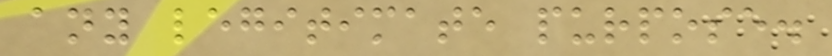any legitimate purpose.
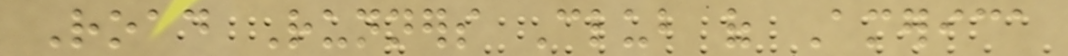Road Runners Club of America
